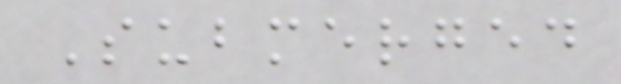Submerged
